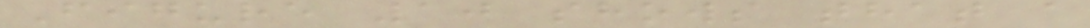Figure 10 shows that a
